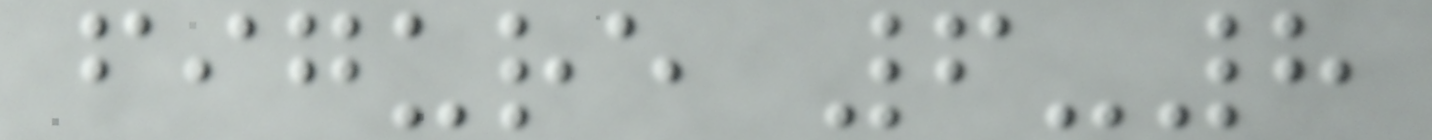figure 6-8
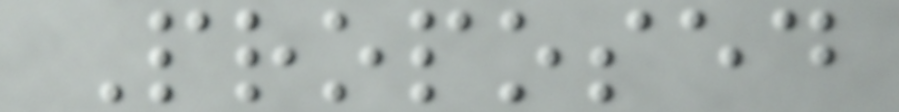Proposed
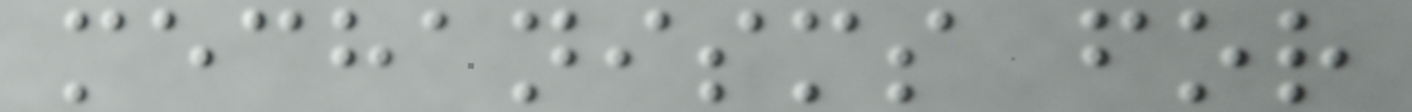mechanisms for
